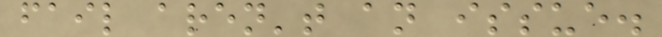fail aren't an issue.
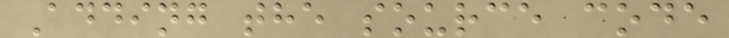Adding the source code
